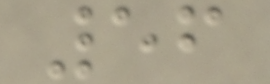56
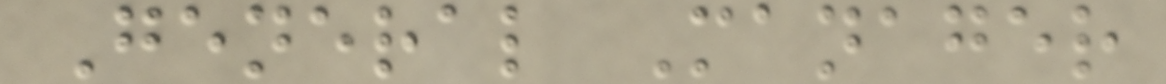General Manager
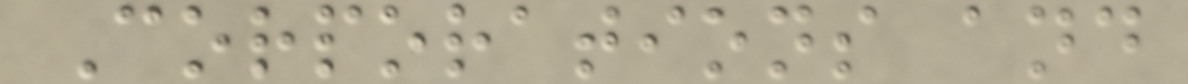Corporations and
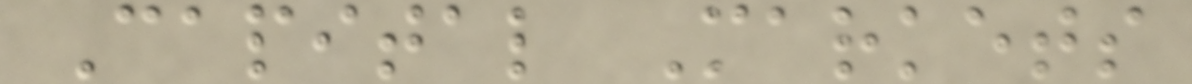Capital Markets
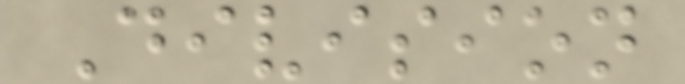Division
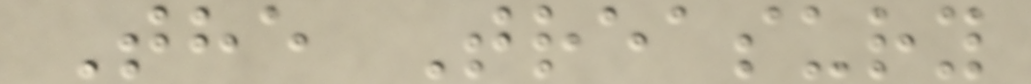The Treasury
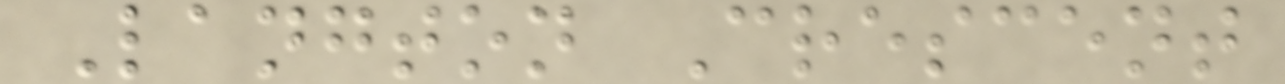Langton Crescent
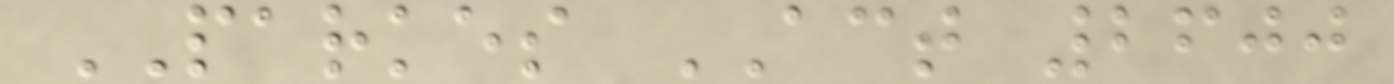PARKES ACT 2600
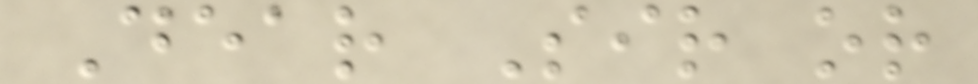Dear Sir or
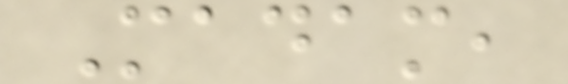Madam,
